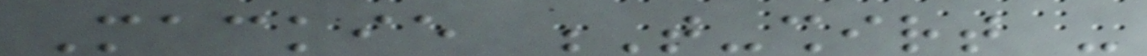Mackie T-shirt -
